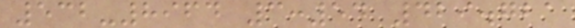532-8964 3:54 429.721
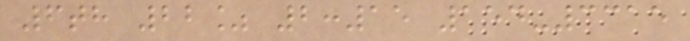6th 22% 2:15 154-3315
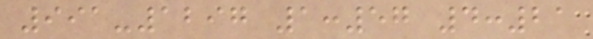991-1297 1:57 4:21
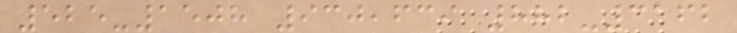525-1508 930,639 882-3162
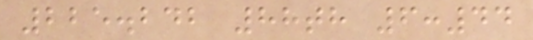225.242 88th 6:44
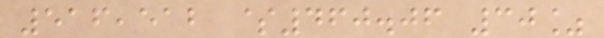516,512 $460.06 30%
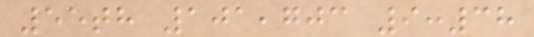55th 101,703 9:38
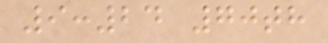9:24 70th
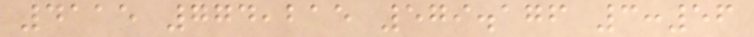4115 774,215 579.176 3:56
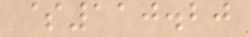$110.20
